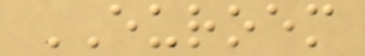EUROEM
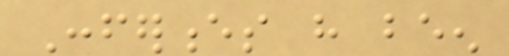Conferences have been
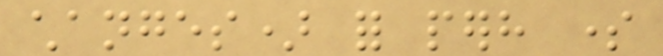changes) for perhaps some
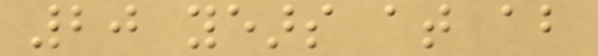20 years at about
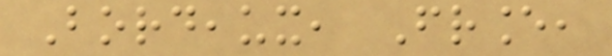Bordeaux, France,
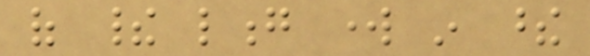of their long work in these
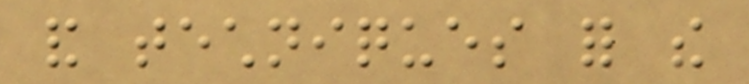and techniques for the
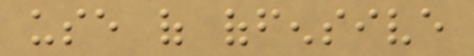use of offensive
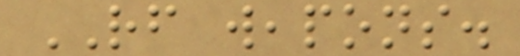RF weapons.
